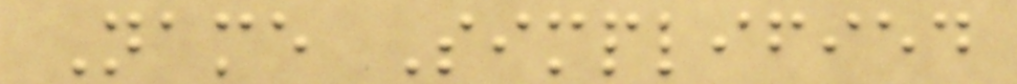Name Simplified
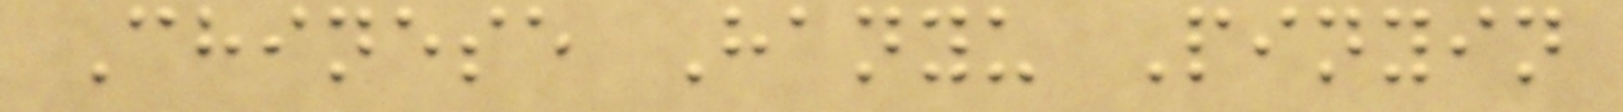Chinese Hanyu Pinyin
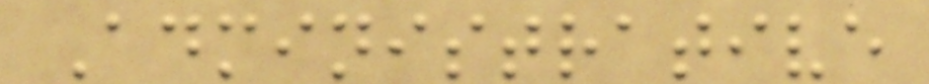Administrative
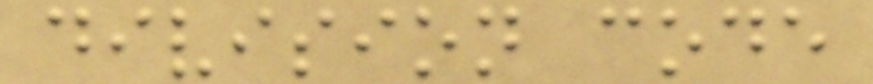division code
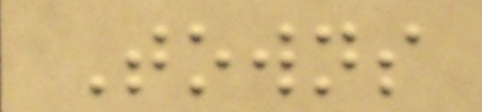Towns
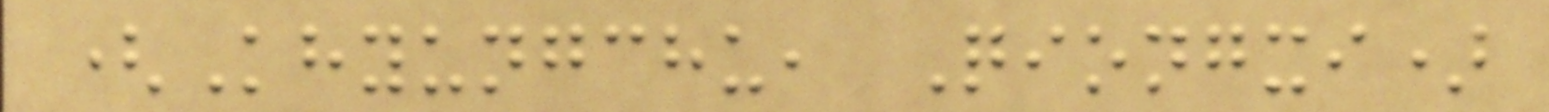(Khyungchu, Qiongxi)
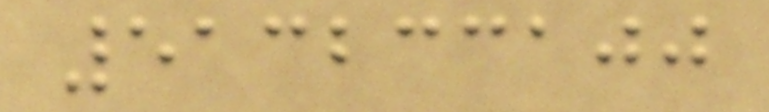513233100
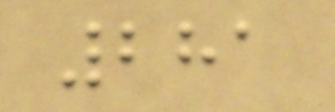281
